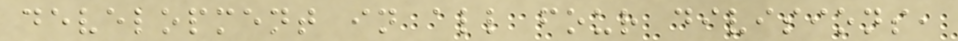development in all four divisions,
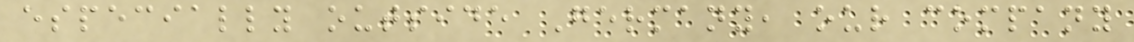especially outside Germany, our company
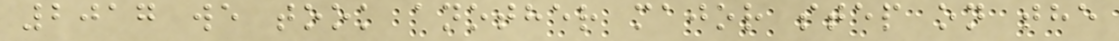2017 we took another major step on the
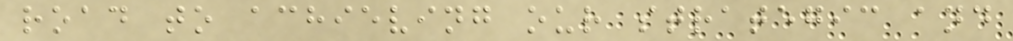road to achieving our strategic and
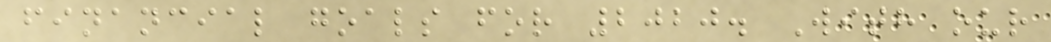financial goals for 2020. With our
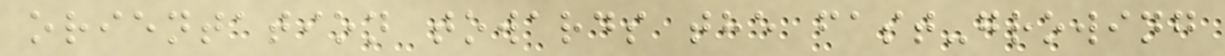orientation towards the fast-growing
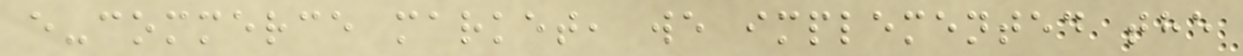e-commerce market, we implemented the
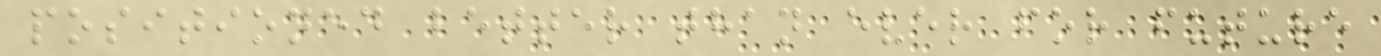positioned better than ever for future
